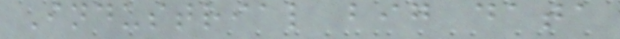Industrial big data
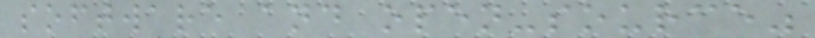software and open-source"
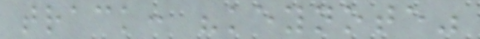track: "keynote"
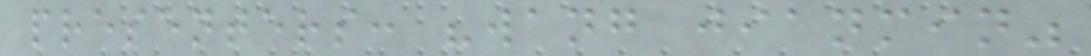presenters: "wang jianmin"
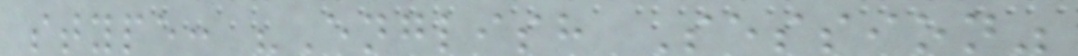stype: "English Session"
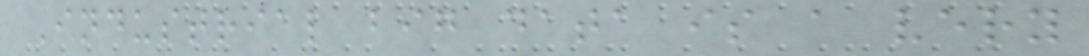Industrial big data is a very
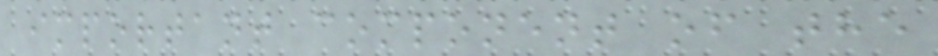important component of the
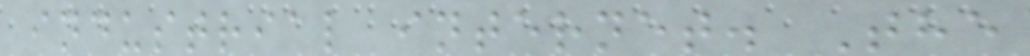industrial internet. The
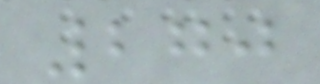270
